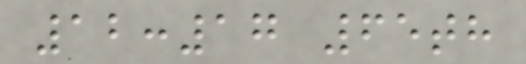12:17 65th
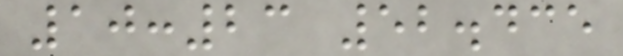10:23 52.435
